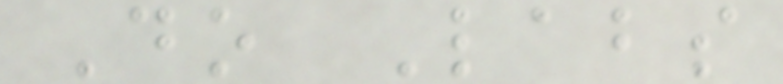Do Labs
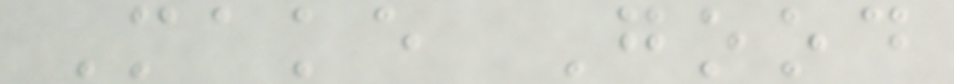Make Good
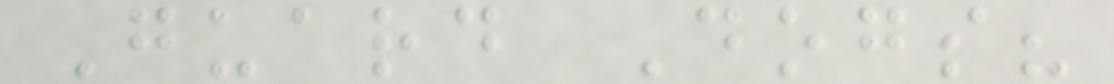Guard Dogs?
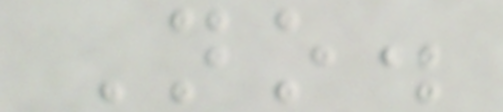No.
